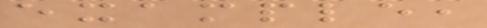example,
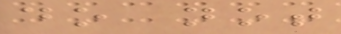do not
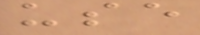use
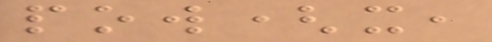pow(x,
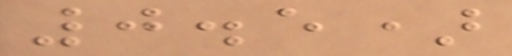0.5)
